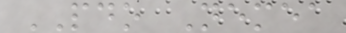PDO Nemea
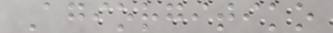Agiorgitiko
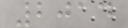2014
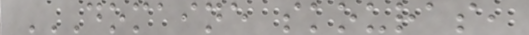DOMAINE SKOURAS,
